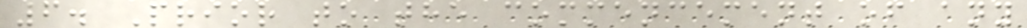6. Prior to the commencement of any
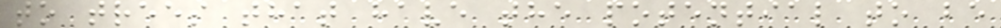to trees that have the potential to be
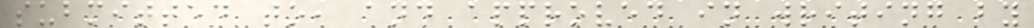submitted to, and approved in writing by
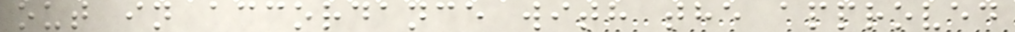out in accordance with the approved
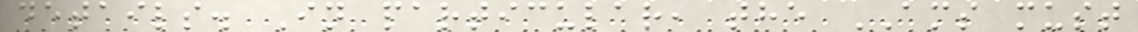details. In particular, the AMS must
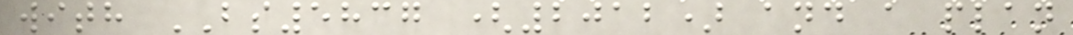with BS5837 (2012) and a plan
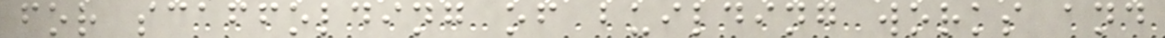for scaffolding of building works and
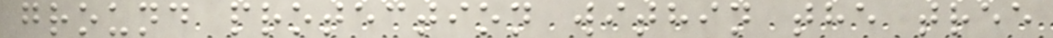ground protection within the tree
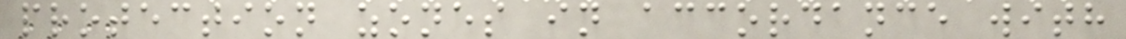protection zones in accordance with
